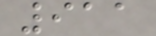911
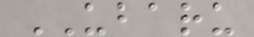UBARU
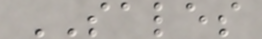SALES
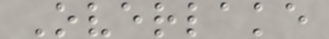Overlake
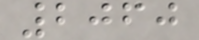2060
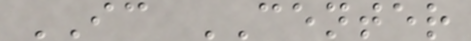IC CENTER
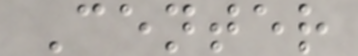Center
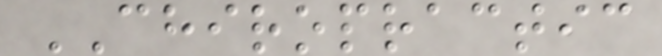CHIROPRACTIC
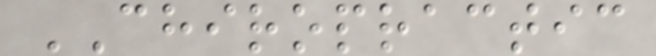CHIROPRACTIC
